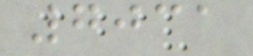7031
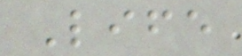Life
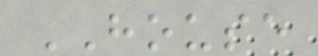HOUSE
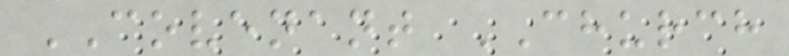COVENANT CHURCH
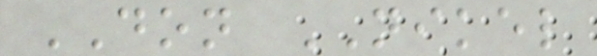DON NIKEL
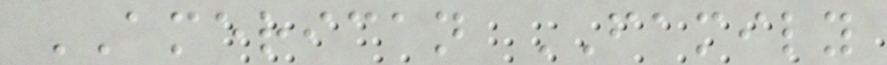AMERICAN FAMILY
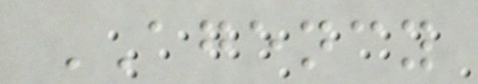AGENCY
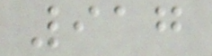917
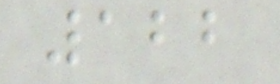122
